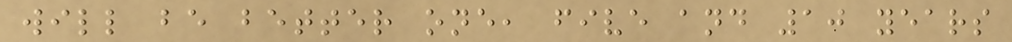will be better one, five and 10 years
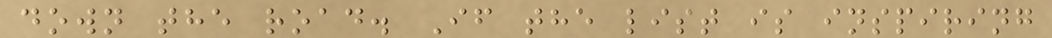down the road. If the list is inspiring
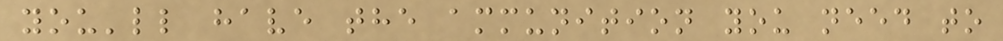you'll have the ammunition you need to
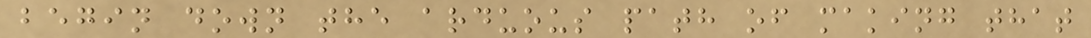begin down the arduous path of making that
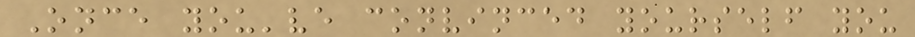Once you've convinced yourself you
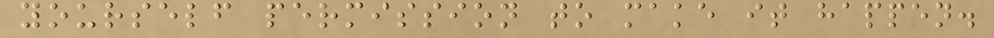yourself permission to make it happen.
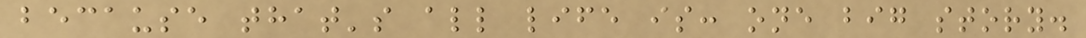because that's all life is: one big story.
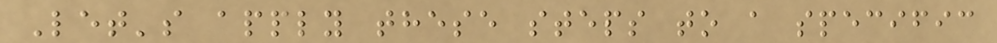Let's apply these steps to a specific
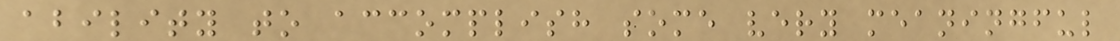ability to accomplish some very meaningful
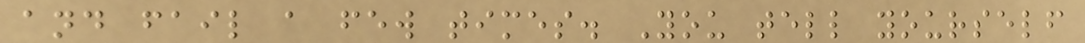and fail a few times. You tell yourself
